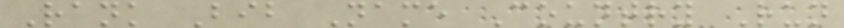Rank Bib Name Country Run
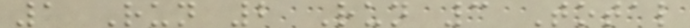1 Run 2 Run 3 Total
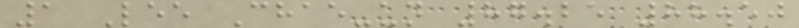1 Lee Chae-un 87.25 88.50
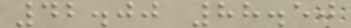42.00 88.50
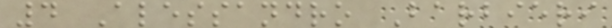4 Alessandro Barbieri
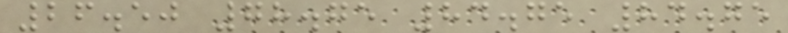26.50 78.75 84.75 84.75
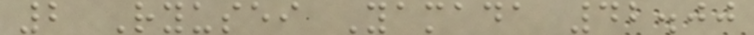2 Ryusei Yamada 42.00
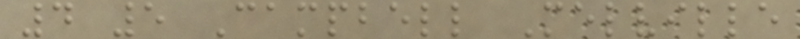4 5 Campbell Melville
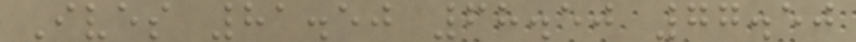Ives 81.50 68.50 77.50
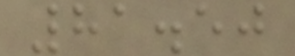81.50
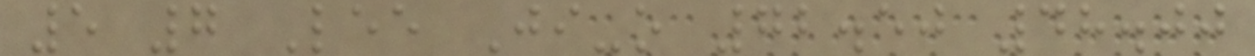5 7 Lee Ji-o 72.50 48.00
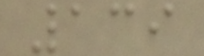139
